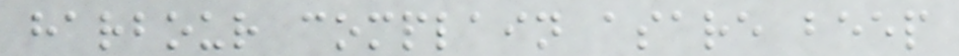harbour complain asare beep
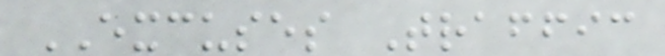EXCUSES Traffic
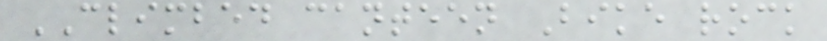CLIMBED canteen Bike rock
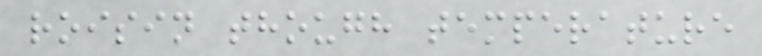roisin though temperature
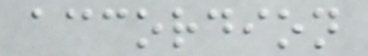accordion
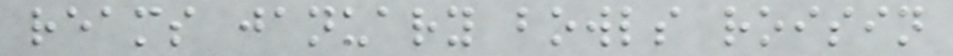reams january bowls roisin
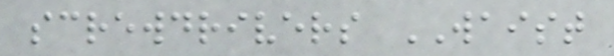screwdrivers WAIST
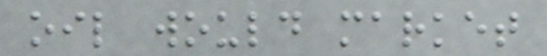oil would market
